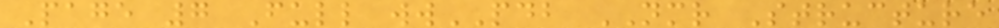Page 7 Full wwPDB NMR Structure
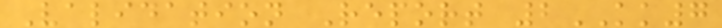Validation Report 2KK7
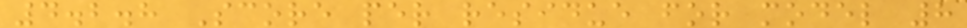4.2.8 Score per residue for model 8
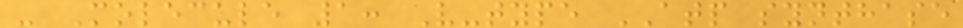- Molecule 1: V-type ATP synthase
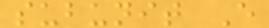subunit E
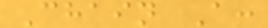Chain A:
